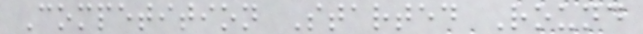Competition Started Round
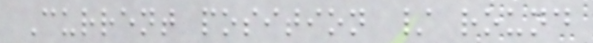Current position / round
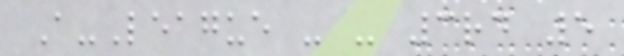A-League - - 3rd 5
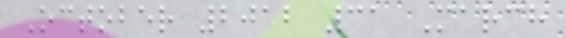October 2012 31 March
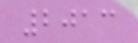2013
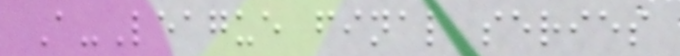A-League final series
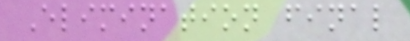Elimination final
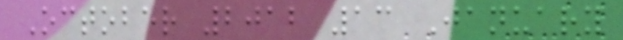October 2012 13 January
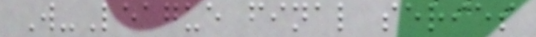W-League final series
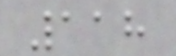118
